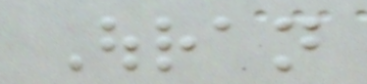Ouran
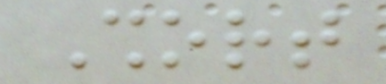Short
